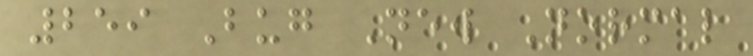259 Bug New Normal
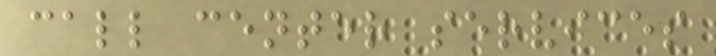call center services
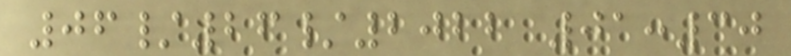06/26/2022 01:30
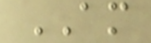AM
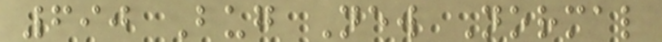690 Bug New Normal
